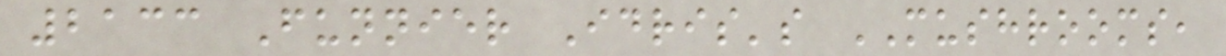2133 Funnier Idris's MUSHROOMS,
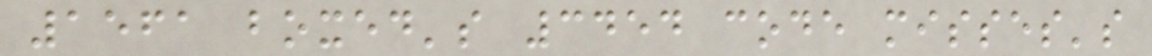1561 boxed's 3454 code misses's
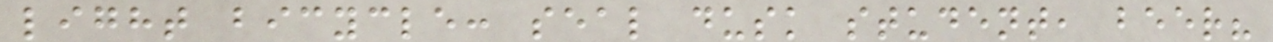light bicycle: seal dusk student, beer?
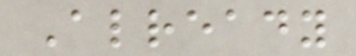Already
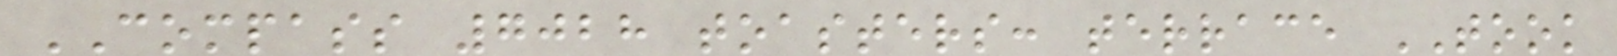COMPASS 7028 toasters: terrace TOOK
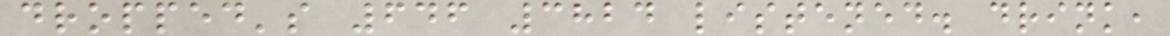dropped's 646 3824 listened. drink,
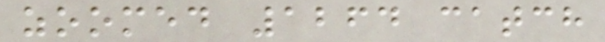zoomed 1264 catch
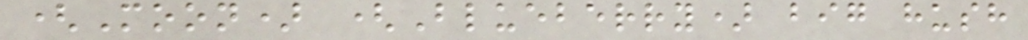(Moon) (Blueberry) big hush
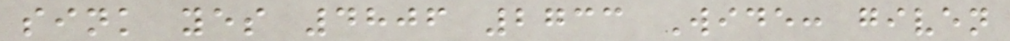sink yes 4806 2733 Wide: given
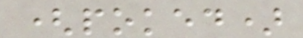(poked)
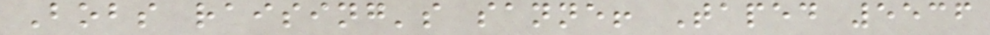Bobs raising's sanne! Taped 5536
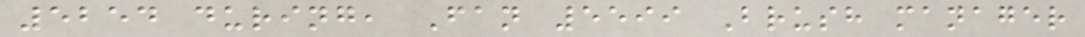5254 during, Fan 5599 Brush manager
